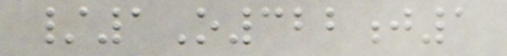/1O322j1
